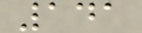141
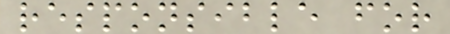responsible for
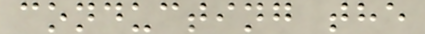conducting the
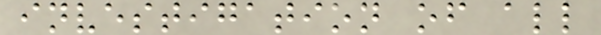investigation of all
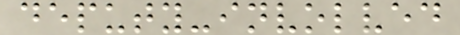deputy-involved
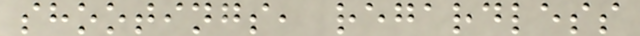shootings, regardless
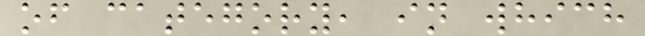of category, in which
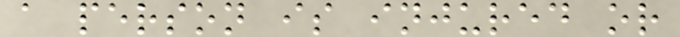a person is injured or
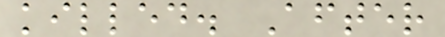killed. After
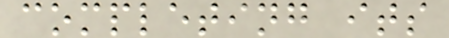completing its
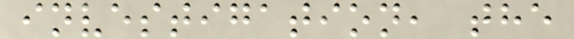investigation, the
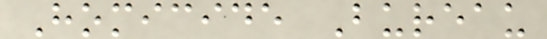Homicide Bureau
